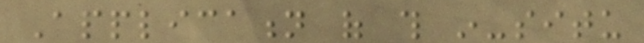Application of this in-situ
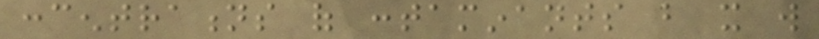concentrations of contaminants but it will
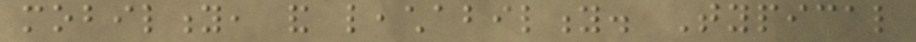mobility, and leachability. Typical
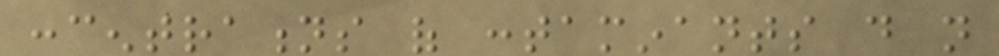concentrations of contaminants do not
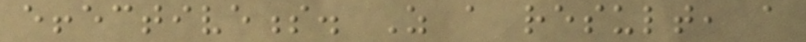effectiveness. As a result, a
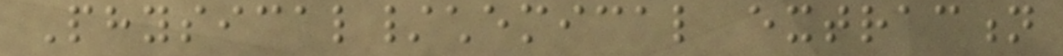Physical/chemical extraction
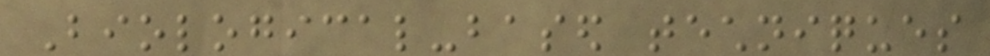Biological-based techniques
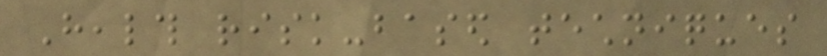Health risk-based techniques
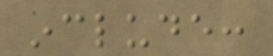include:
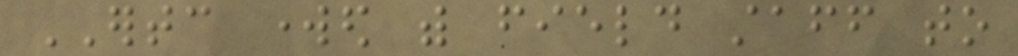ERTC worked with field staff to
